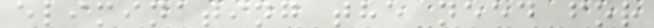eliminating the need for
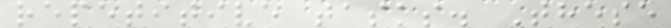repetitive tasks. These
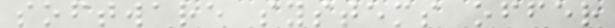software systems offer
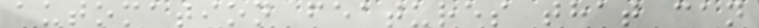automation features that can
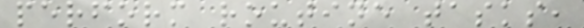perform routine tasks,
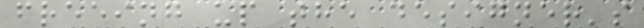freeing up the designer's
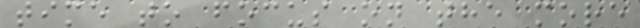time to focus on the more
